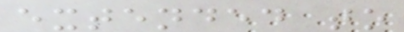extended to
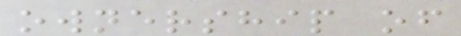ownership of
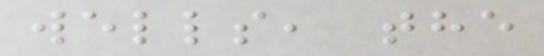wells, the
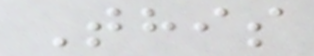This
